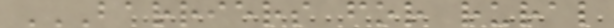BARRIERS FOR RURAL
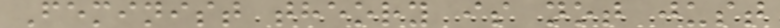Feminist theory is not just
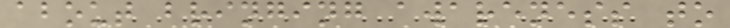about bringing awareness to
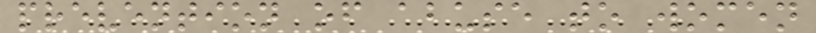prevention of abuse to women
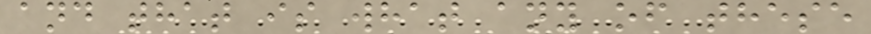and that is what any of these
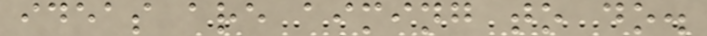ideas are aiming to do.
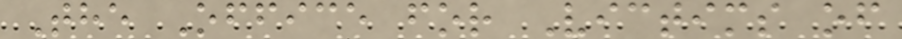The Office for Victims of
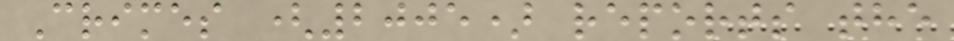Crimes (2005) reports the
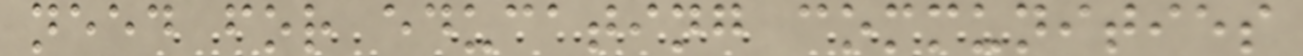need for educating communities
